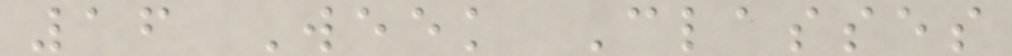16 Week Classes
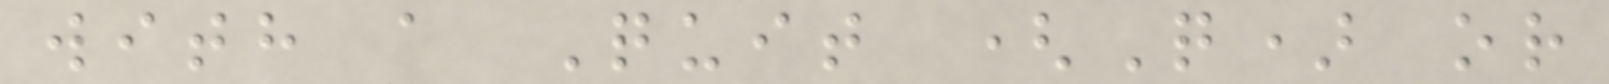with a Quit (Q) or
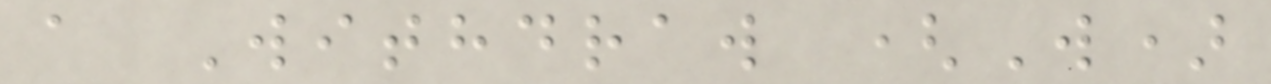a Withdraw (W)
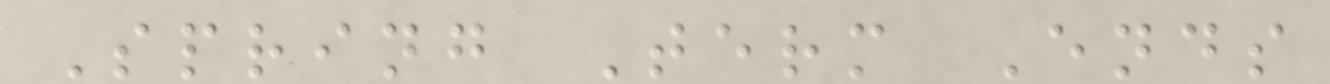Spring Term Ends
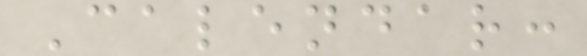Calendar:
